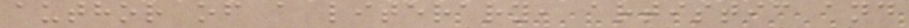author of a literary, artistic and
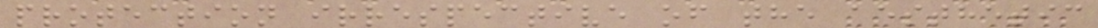protection irrespective of the aesthetic
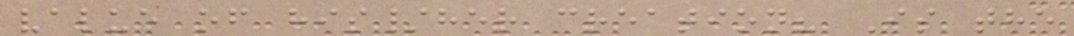value of his/her creation? Is the
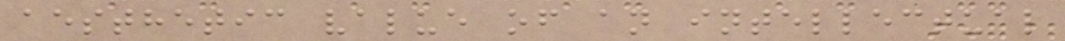aesthetic value of an intellectual
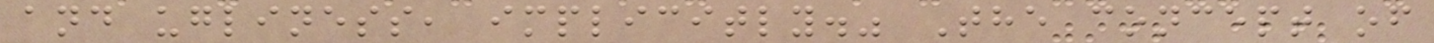and ugliness, implicitly." The concept of
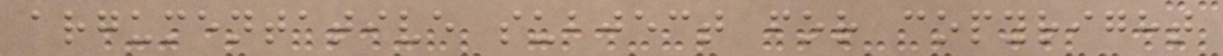argumentative subject for copyright
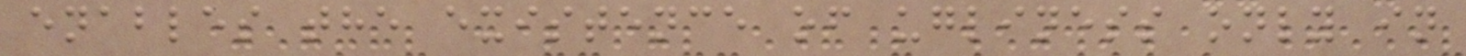enables the existence of ugliness only in
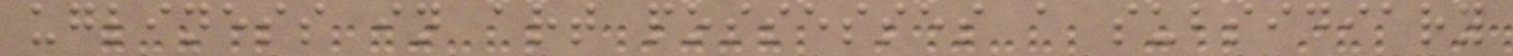ugliness in art possesses a subsidiary
